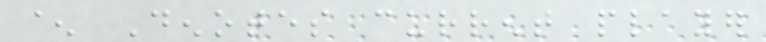^ Denotes current player
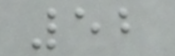52
